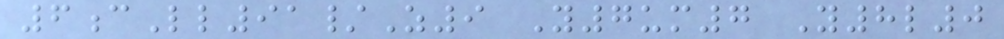6cLl91/Z9 Y7um7 Y8l0
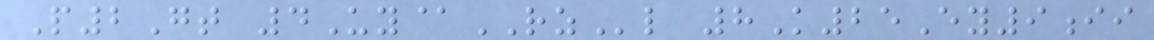P2Gt 4Uy@RZl 8K25Ey9ii
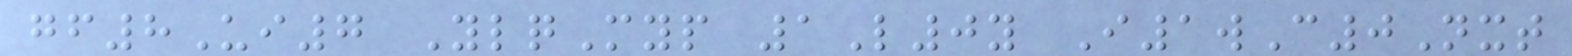gf8Ui7 YlqMyp 1L0y I1wC0Nxt
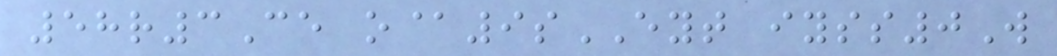58r3Ce o@9sEYT iyss0W
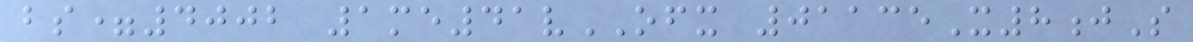bs=4002 1me41vOFX 01135X8jS
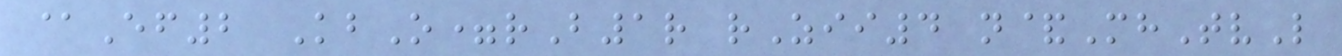@Ef2 KbO=rB1r rZii4 n&MhTvL
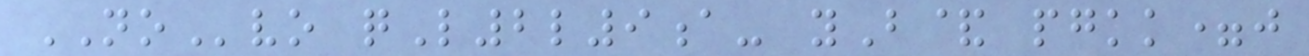NOvo qL2l9a- yB& pgkk=j
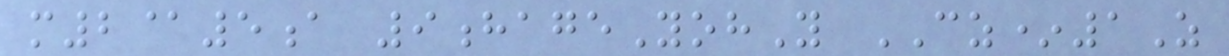m2@5a 9hageYohY CZ*1Z
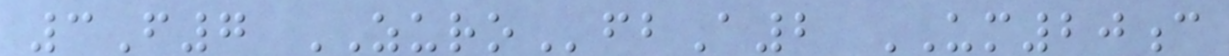3F7 ZUROfbA2 UM20c
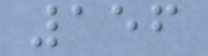156
